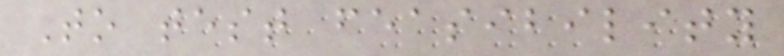To test feasibility
